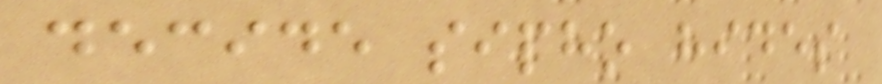decide sipho hides
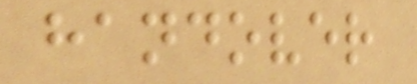handover
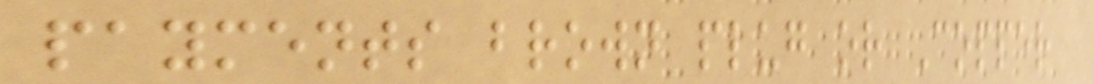payments brown plug or Copper
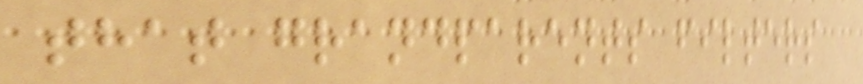that grandparents filters
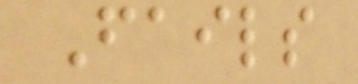Fails
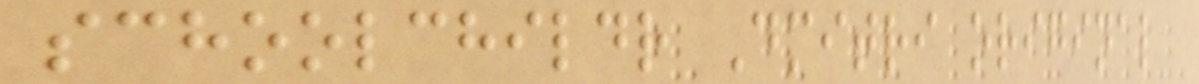schoolchildr Dmitri original
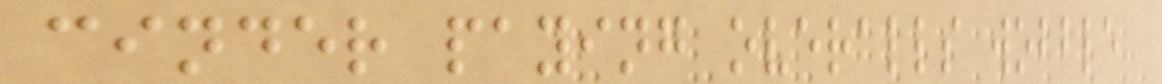cinder paying overalls wobble
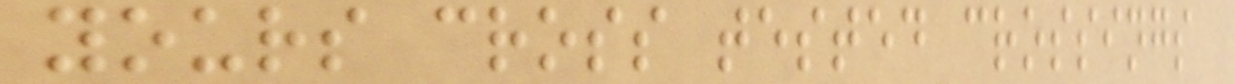yours cross tested crossings
